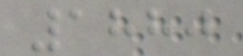1880
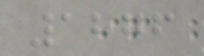1876
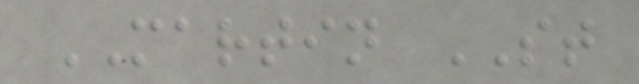MARTIN ST
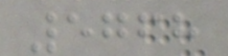5768
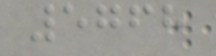5768
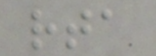rta
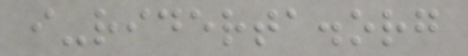i-riderta.org
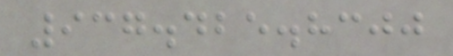937.425.8300
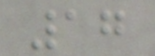17
